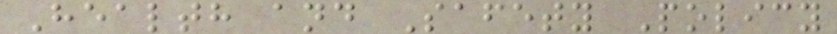Health and Safety Policy
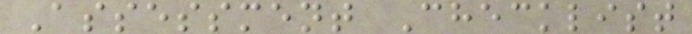Assessment Checklist
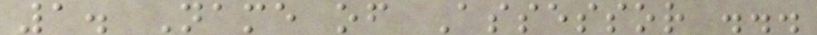1. Name of Assessor ...
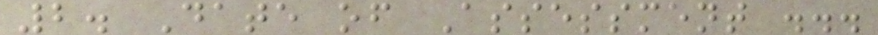2. Date of Assessment ...
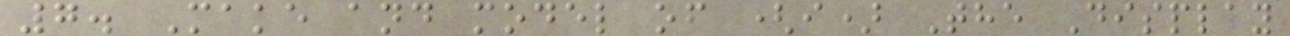7. Make and model of (i) The Display
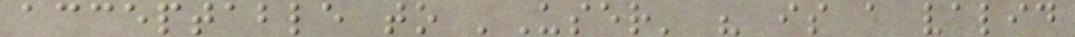acceptable to 'User' " is a valid
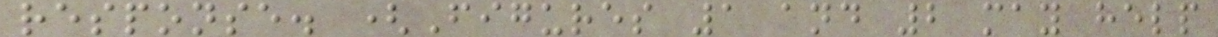response. (Figures 1 and 2 may help
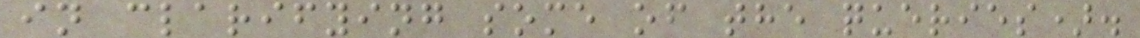in clarifying some of the queries).
